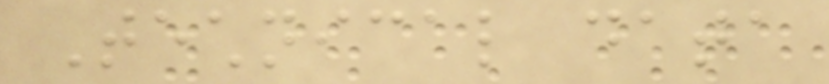Technical data
